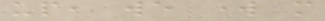up, we work more
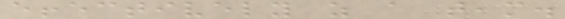effectively as a team.
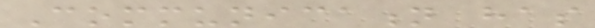Communication has
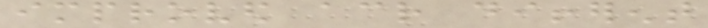improved across different
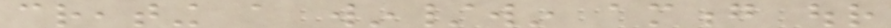creating a win/win among our
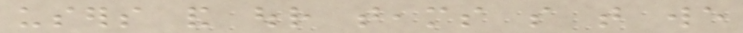users and our teams so that we
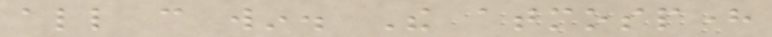all can win. The atmosphere
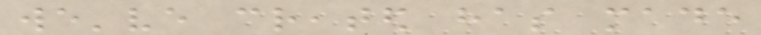we've created has made
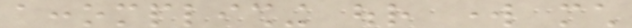accomplishing our work much
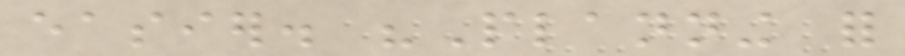easier. "Planning for
